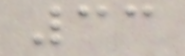33
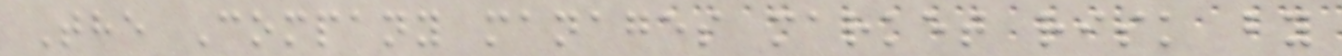The Company manages market risk by
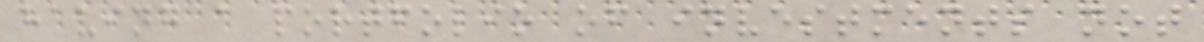having a portfolio of investments not
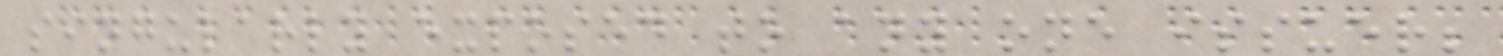singularly exposed to any one issuer;
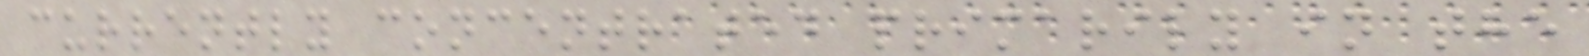currently concentrated primarily in the
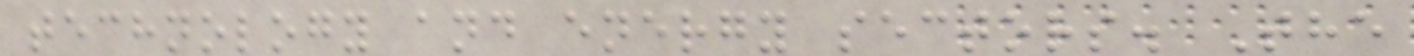technology and energy sectors. The
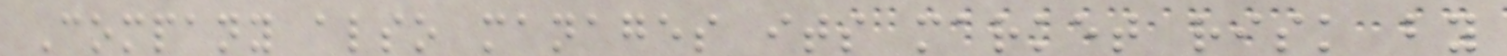Company also manages its market risk by
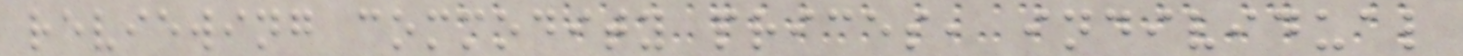reviewing commodity prices, individual
